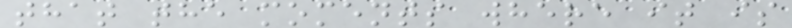that the moments where it is
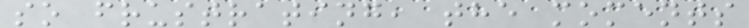so frustrating, the moments
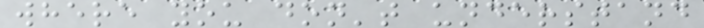where you don't understand
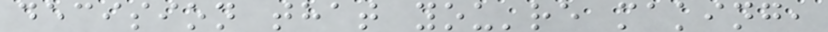decision that you're making,
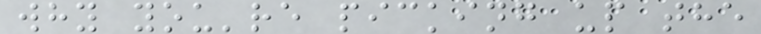why you're picking up the
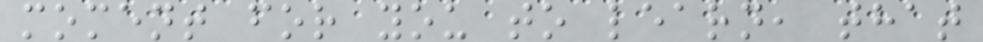moment for you to learn, that
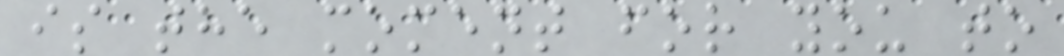is the moment for you to
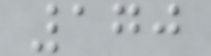170
